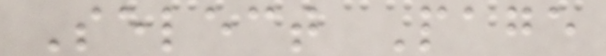Select Page
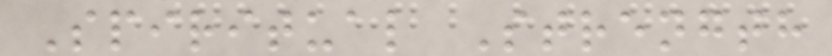Spiritual Strength
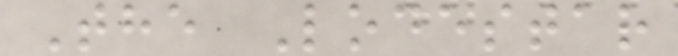The Lodestar
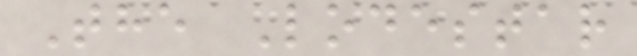The Lodestar
